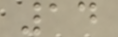14
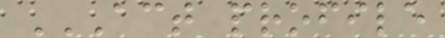ACT PROFILE
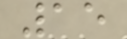15
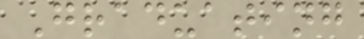Graduating
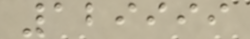129999
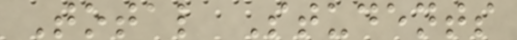Total Students
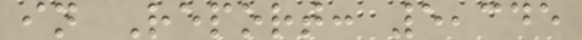in Report: 5,345
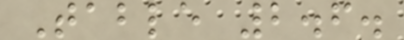Table 2.6.
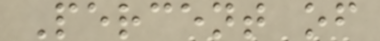Percent of
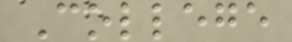College
